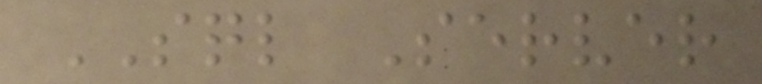SQL Server
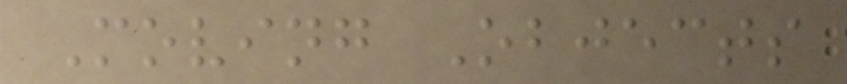Moving Objects
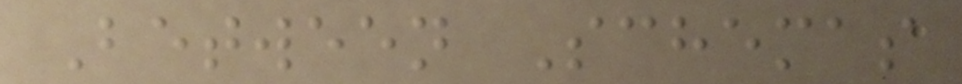Between Schemas
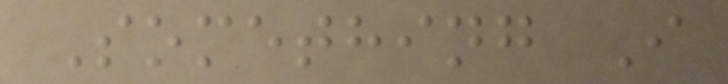Something I
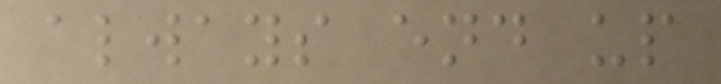always end up
